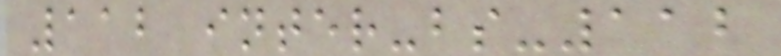112 inter-bs-112
